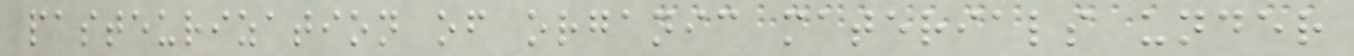pasteurization of organic materials under
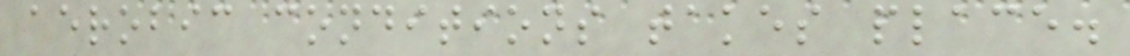aerobic conditions takes place.
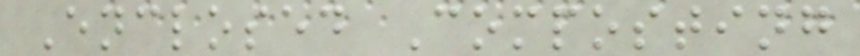Enclosed Composting
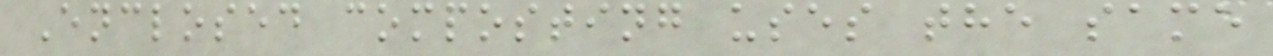Enclosed composting uses the same
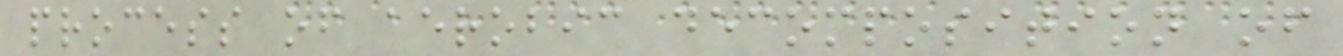process of aerobic decomposition of
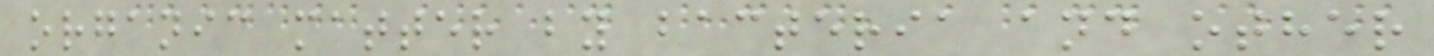organic matter by bacteria and other
